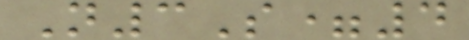N3S=4
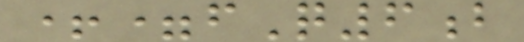+=fQ6b
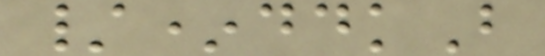/*ddkB
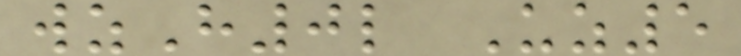wzH0l Uz5
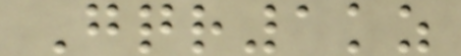Gqr1kz
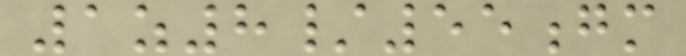1z8/55gm
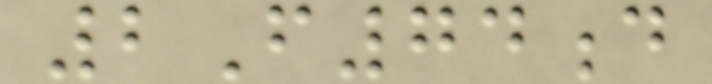2F74d
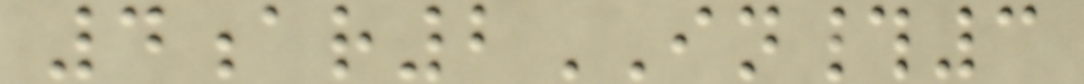4ar2IN#3
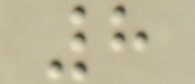8
